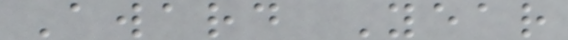Award Year
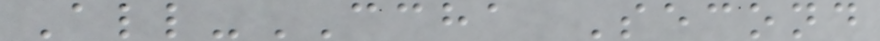All-CCHA Second
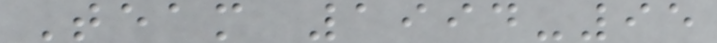Team 1994-95
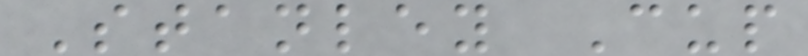Stanley Cup
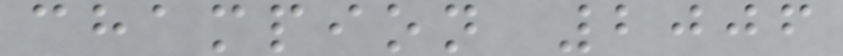champion 2006
